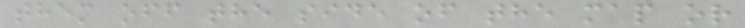them off the side of the map or
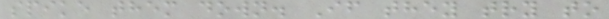spike them down. If they try to
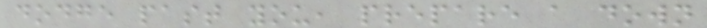dodge past you, prepare a down
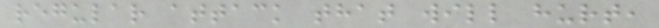regular attack that will hurt,
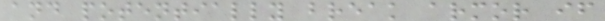and potentially break armor if
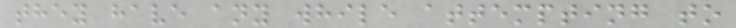they have any while attempting to
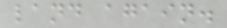land again.
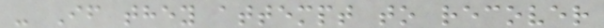- If they attempt to recover
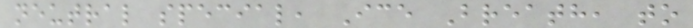neutral special, Ice Breath, to
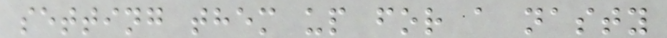setting them up for a nasty
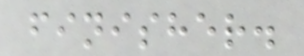finisher.
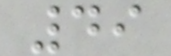49
